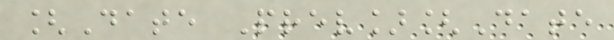[Date Prev][Date
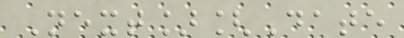Next][Date
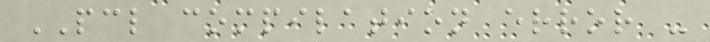PCL compilation error -
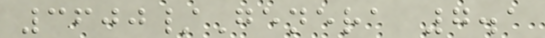3600/Genera 7.1
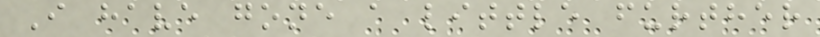I have gone a little further
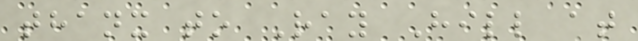thanx to Ray Hill at
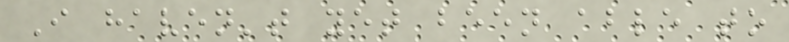I haven't yet been able to
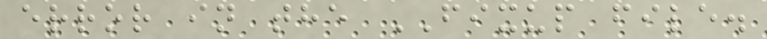error in the FIXUP file.
